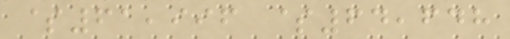$61,996 $64,648
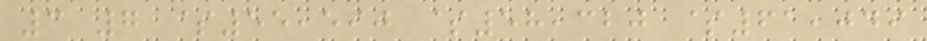3 7 $55,590 $58,320 $61,049
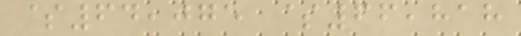$64,075 $66,818
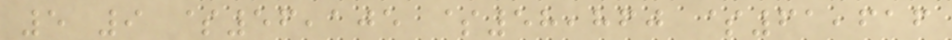5 9 $56,105 $58,860 $61,616
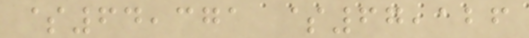$64,371 $67,126
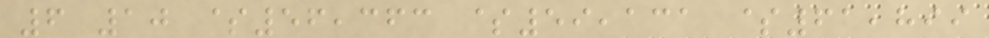6 10 $56,363 $59,131 $61,899
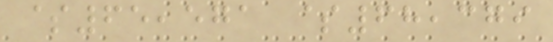$65,571 $68,379
